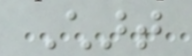Chart
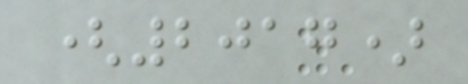(2017)
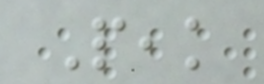Peak
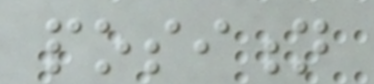position
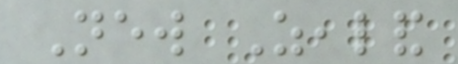New Zealand
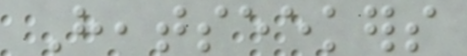Heatseekers
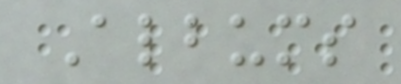Albums
